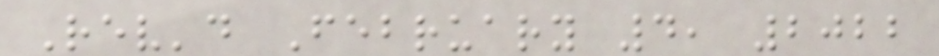Rev'd February 4, 2022
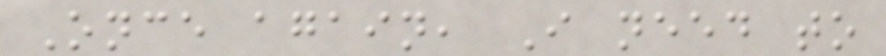Once again, I need to
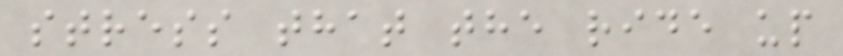stress that the ride up
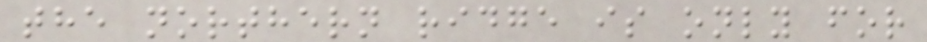the northern ridge is only for
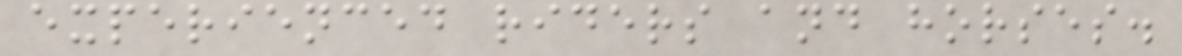experienced riders and horses.
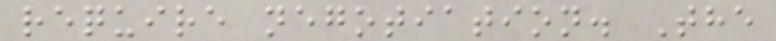require negotiation. The
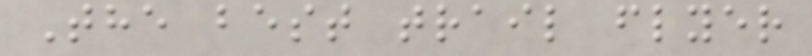The best trail flyer
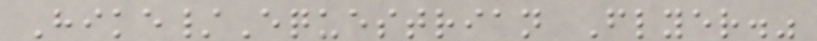Hike/Equestrian Flyer."
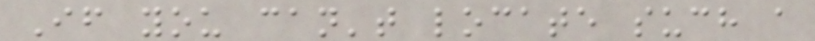If you can't locate such a
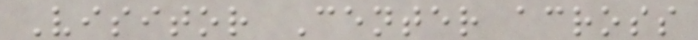Visitor Center across
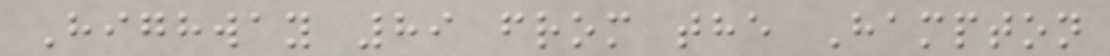Highway 89 from the Hampton
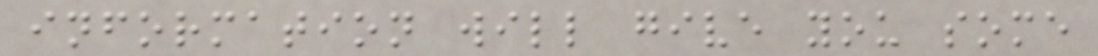information will give you some
